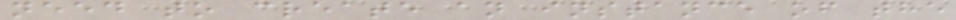need to create an instance of the
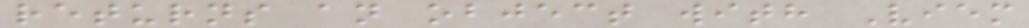returns an object with Viem
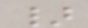}
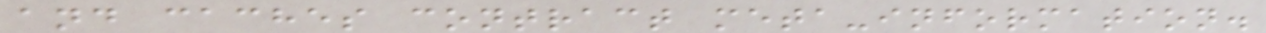and caches contract meta-information.
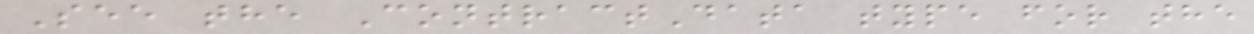See the ContractData type for the
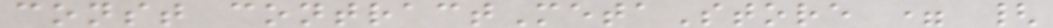const contractMetaStore = {
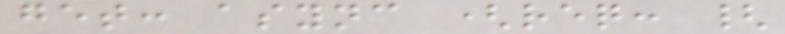get: async (req: {
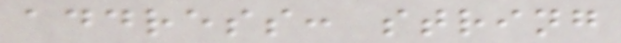address: string
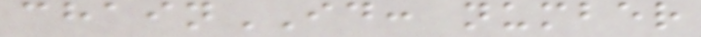chainID: number
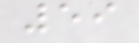59
